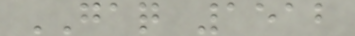GAQ 1512
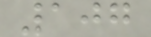107
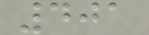401
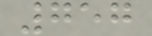757
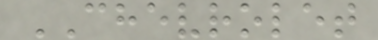CHEVROLET
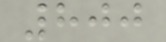800
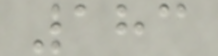183
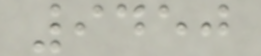9450
